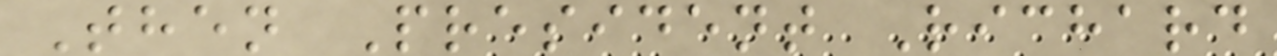Then President Richard
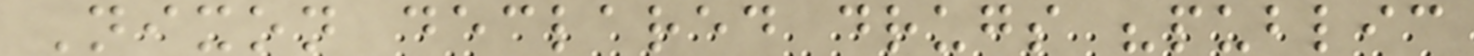Nixon declared drugs "public
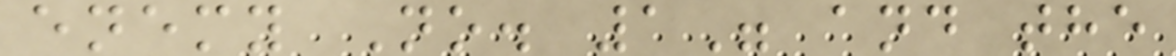enemy No. 1" and the
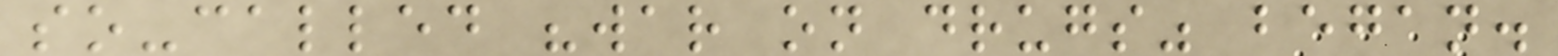so-called "war on drugs" began.
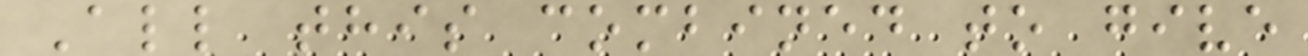All this combined to give
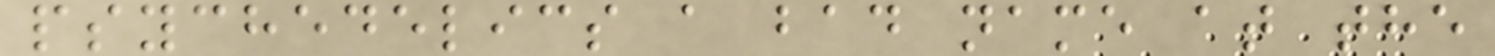psychedelics a bad name at the
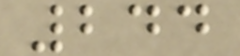244
